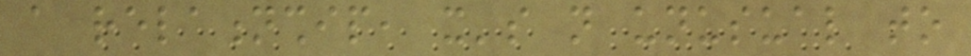a relationship, it's not unusual to
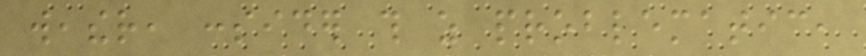weather, consider this as problematic,
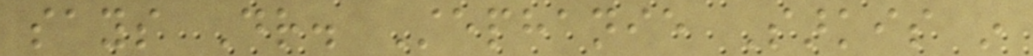says Dr. Stephanie Sarkis in
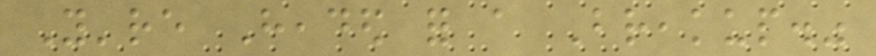You're Headed for a Breakup."
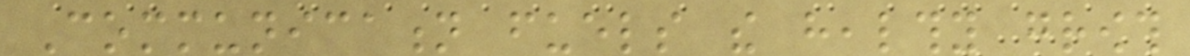Communication fuels the healthy growth
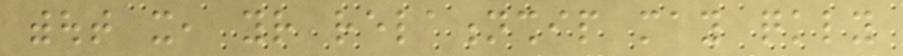without it, your relationship may quickly
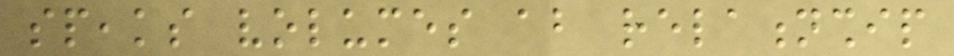speaks volumes about relationship
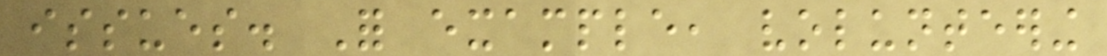issues. For example, volunteering
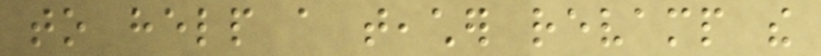to help a teacher revamp the
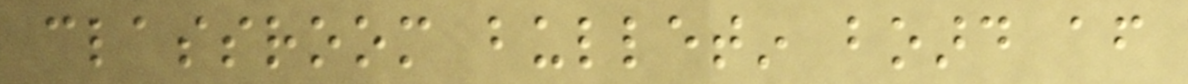classroom bulletin board after
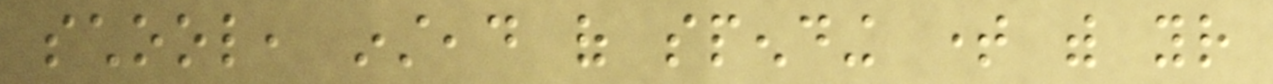school, instead of spending time with your
